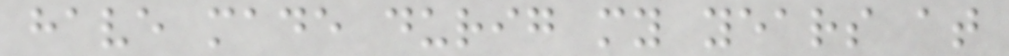have made durig my years at
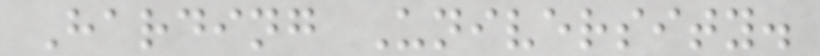Harding University.
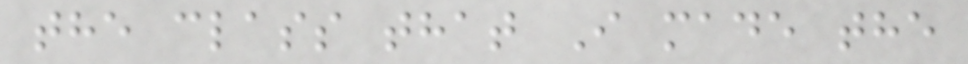the class that I made the
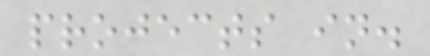projects in.
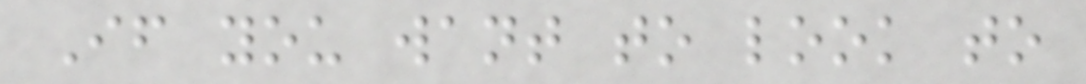If you want to look to
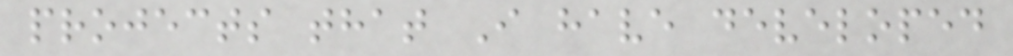projects that I have developed
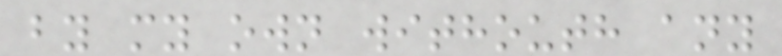by my own withouth any
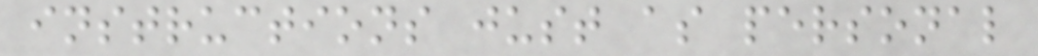instructions just as personal
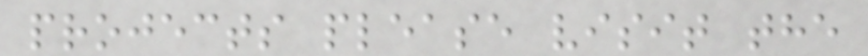projects please visit the
